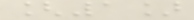[1]
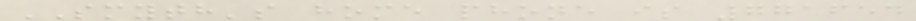SMYTH's home phone is 771654
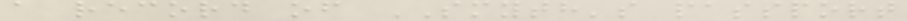a record of SMYTH's passport
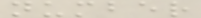number
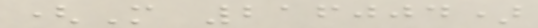(M 216004)
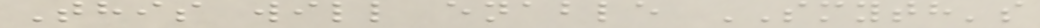This will enable SMYTH's
